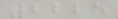2225
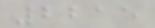2215
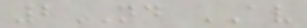2ND AV
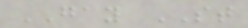GAY ST
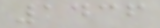1436
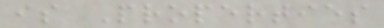is Properties
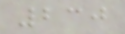230
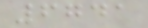6741
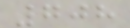708
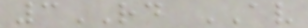3RD AV
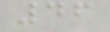46
